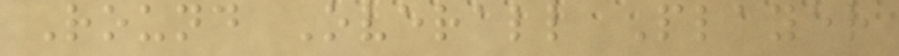Round Overall Player
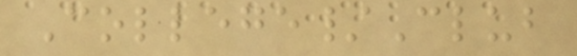College/Club
